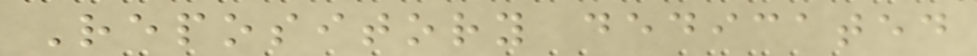Repository dedicated
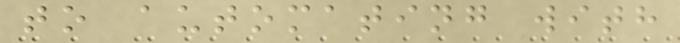to automating with
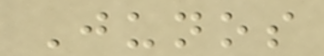Junos
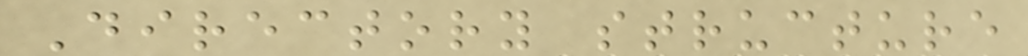Directory structure
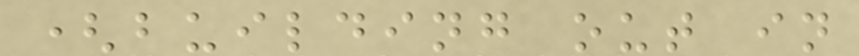(building out in
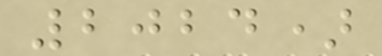2024)
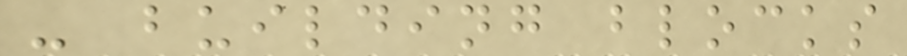- building blocks
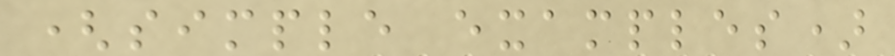(simple examples)
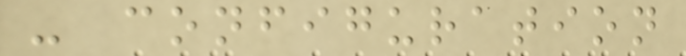- configuration
